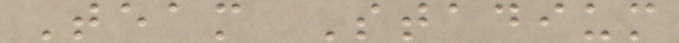Team Stadium
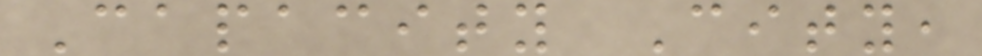Capacity City,
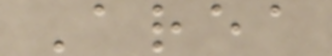Area
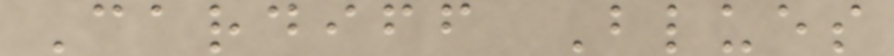Cardiff Blues
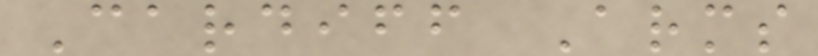Cardiff Arms
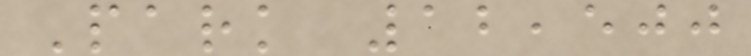Park 12,500
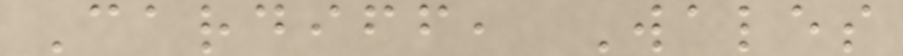Cardiff, Wales
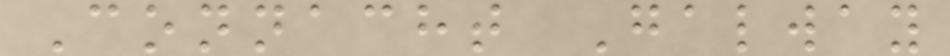Connacht Galway
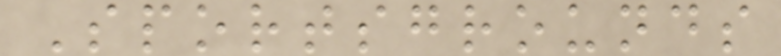Sportsgrounds
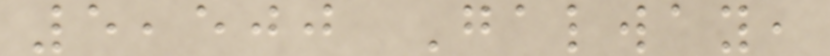5,500 Galway,
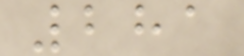281
